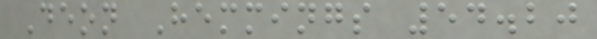Deon Hemmings 54.20
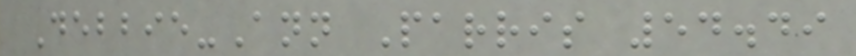Debbie-Ann Parris 54.49
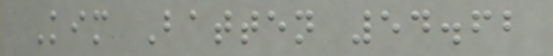Kim Batten 54.62
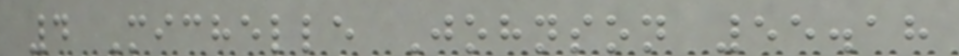4 Michelle Johnson 55.18
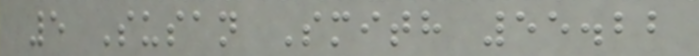5 Susan Smith 55.22
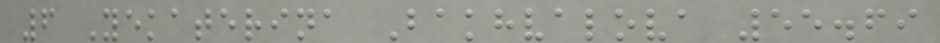6 Yekaterina Bakhvalova 55.69
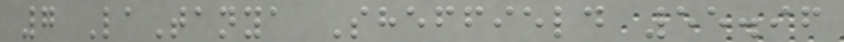7 LaTanya Sheffield 55.96
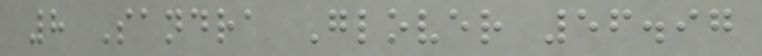8 Sandra Glover 56.97
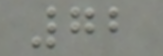72
